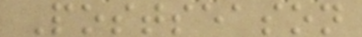Postseason
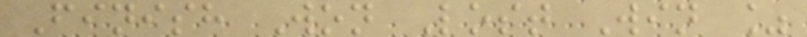Finish Won Lost Win %
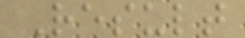Result
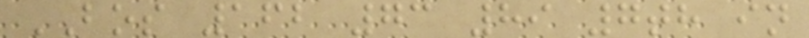BOS 162 73 89 7th in
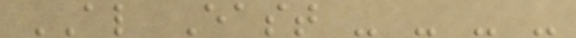AL East - - - -
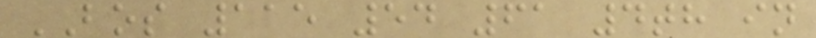BOS 115 54 61 4th in
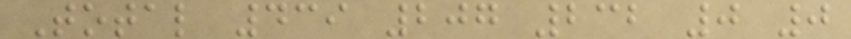Total 439 207 232 0 0
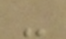-
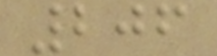206
